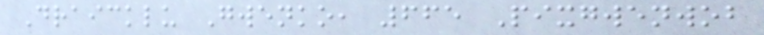Draicklu Gwenko, 665 Pixgwenwob
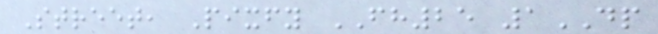Street, Pixfy FH25 1DP
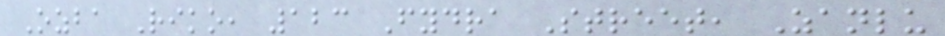Ozba Riko, 123 Fydra Street, Zanlu
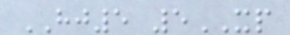HJ5 5XP
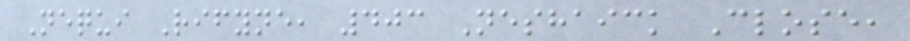Nequi Rifyne, 403 Neshaick Close,
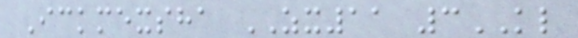Ickmexsha ZX11 3KL
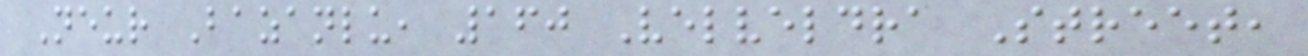Neur Bazanlu, 160 Velveldra Street,
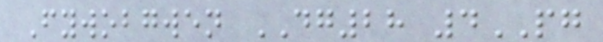Fywobgwen DG28 4PG
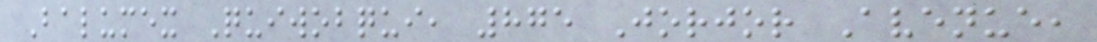Balumex Quiwobqui, 875 Jorjor Avenue,
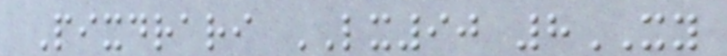Pixdrari LX90 8XY
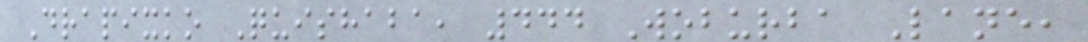Drapixko Quishaba, 444 Woburba Lane,
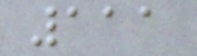111
